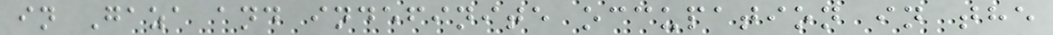in Gaza and indefinite occupation in the
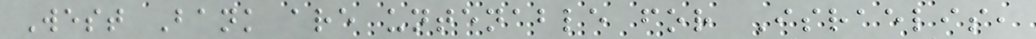West Bank are untenable for Israelis,
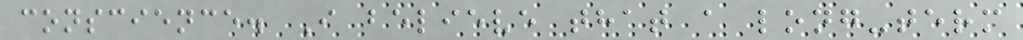conscience. I believe that a long-term
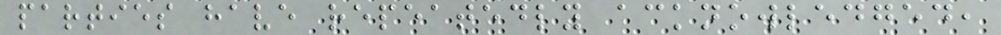parties have repeatedly acknowledged,
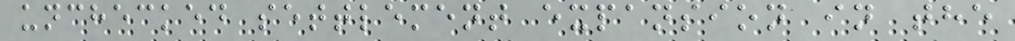unchecked settlement expansion in the
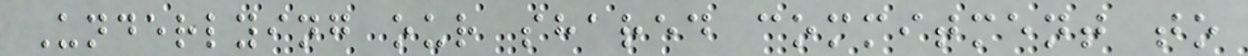Underlying our shared commitment to
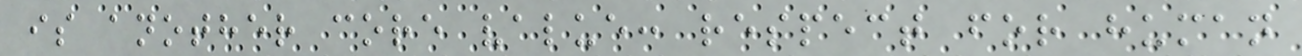is another core value: respect for human
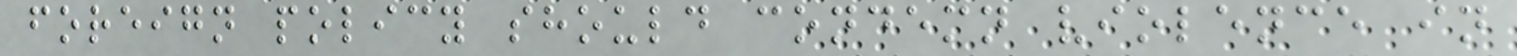foreign policy should condemn violence in
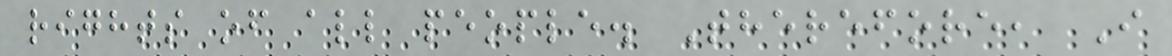rights of all people. Therefore, I
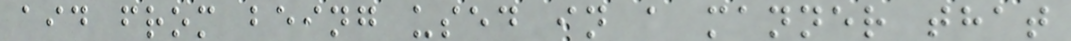aid from being used in a manner that
